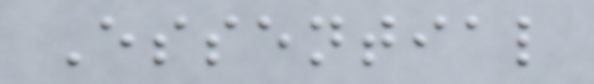Essential
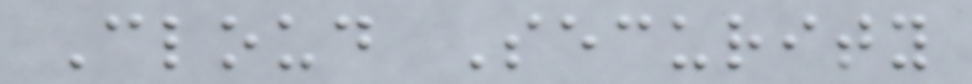Cloud Security
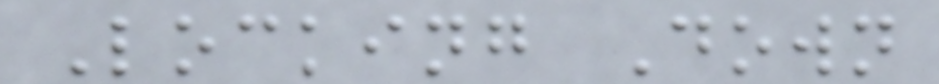Locking Down
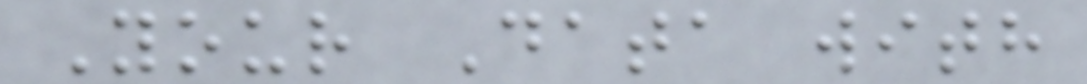Your Data with
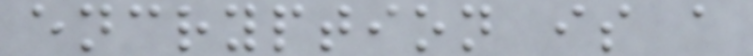encryption is a
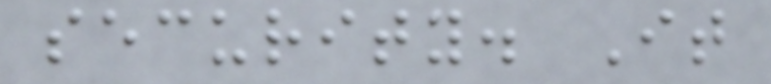security. It
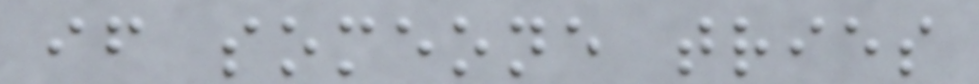if someone tries
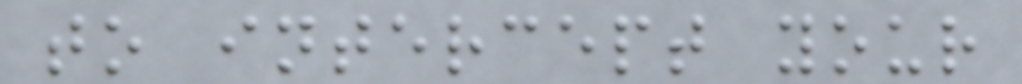to intercept your
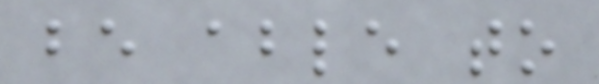be able to
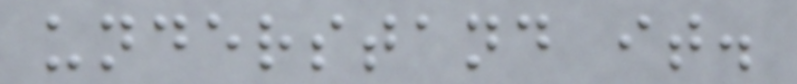understand it.
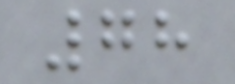78
